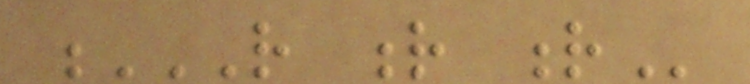R R R
